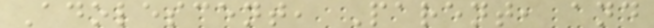Adolescent, Parent, and
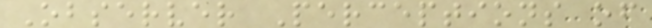Observer Perceptions of
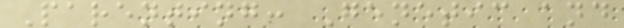Parenting: Genetic and
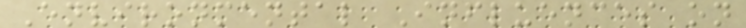Environmental Influences on
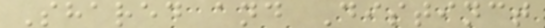Shared and Distinct
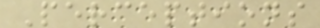Perceptions
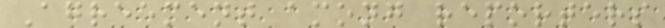Agreement among reporters
